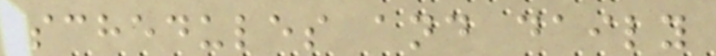schedules and daily
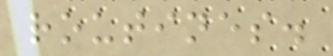routines.
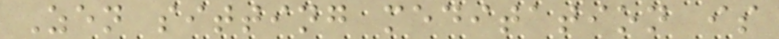Zen sitting meditation is
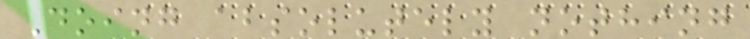Doing absolutely nothing
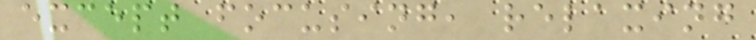except focusing, relaxing
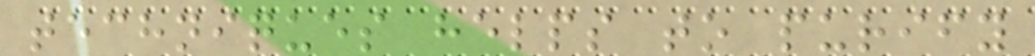techniques helps to purify
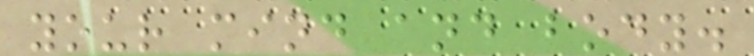your mind and body.
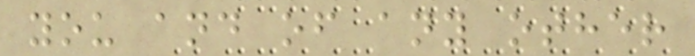you and of any other
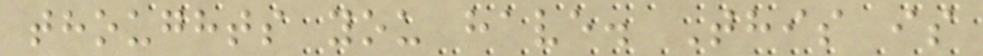thoughts you have. This is
